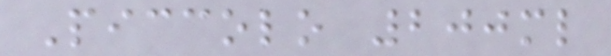Piccolo 200ml
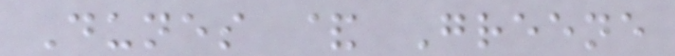Dunes & Greene
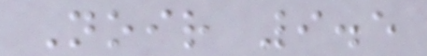Noir 9.5
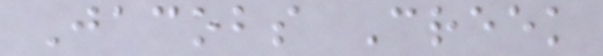Jacobs Creek
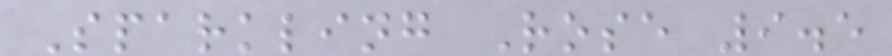Sparkling Rose 9.5
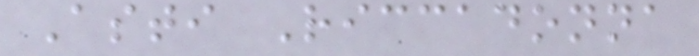Asti Riccadonna
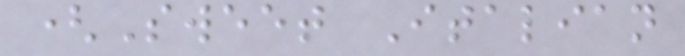(Sweet Italian
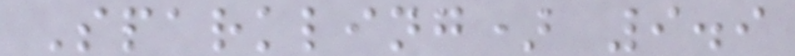Sparkling) 9.9
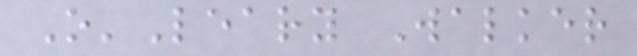O'Leary Walker
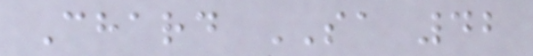Chard SA 42
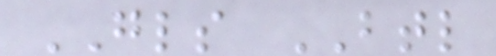GLS BTL
